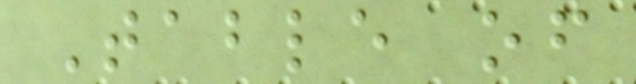Table of
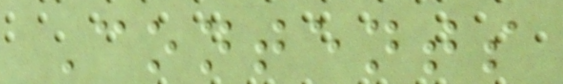Contents
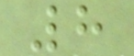8
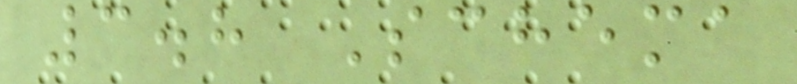3.8 Schema
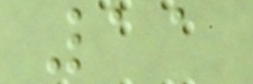11
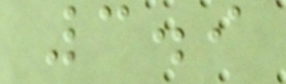3.9
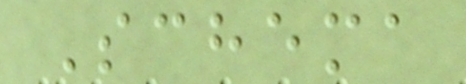Schema
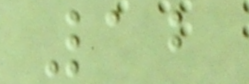12
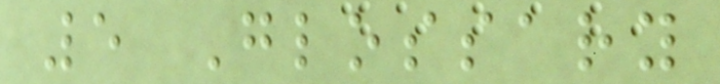5 Glossary
